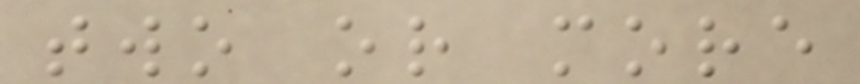two or more
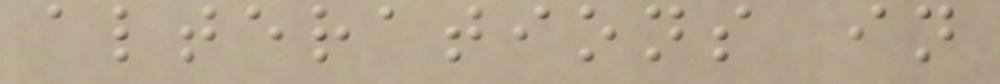alterations in
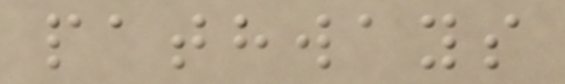pathways
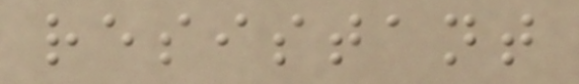resistant
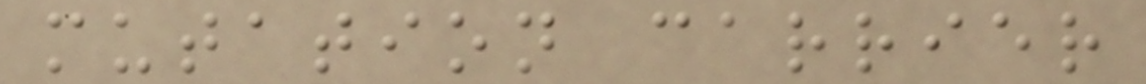mutation carrier
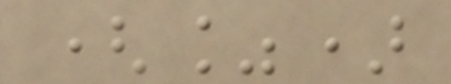(%)
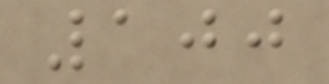100
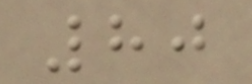80
